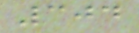304
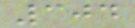304
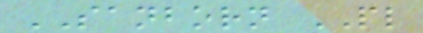SANBORN PL
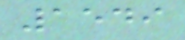1549
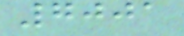7001
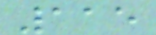115
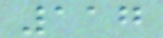117
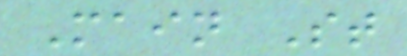Main St
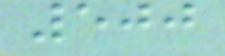500
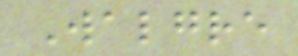Walgre
